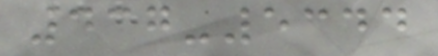437-5344
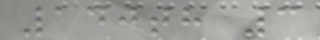140th 3
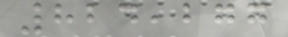824,277
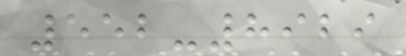552-8929
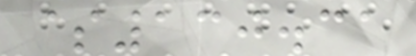$130.31
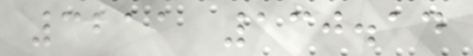3211 130.14
